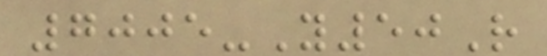7005-Y50R
